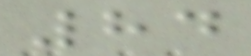84
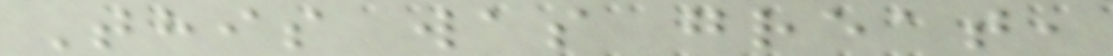This was great,
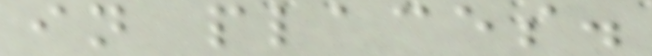in places.
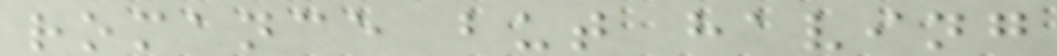romance but having
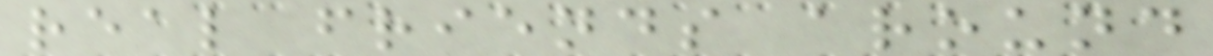real friends around
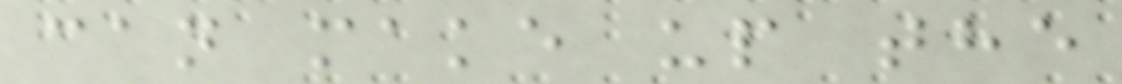can make up the
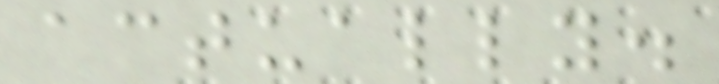actually.
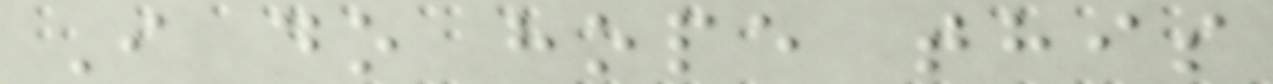I do hope this
